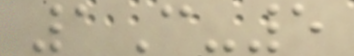1C-5
